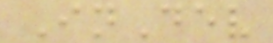InDev
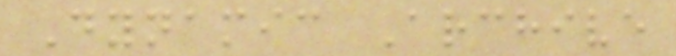Dynamic Archive
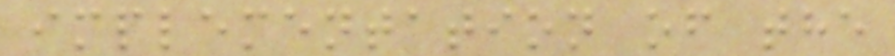implementation of the
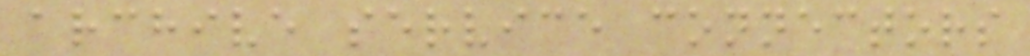archive service connectors
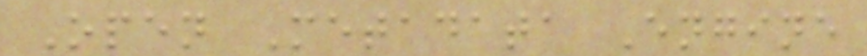Open Metadata Engine
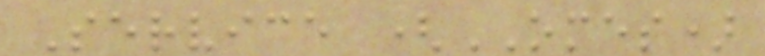Service (OMES)
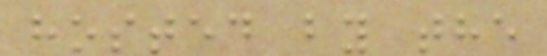hosted by the
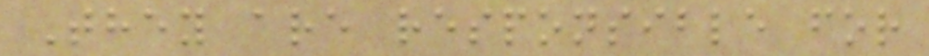They are responsible for
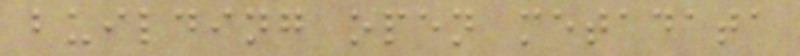building open metadata
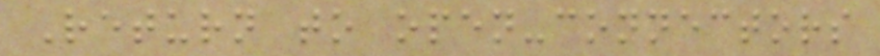Return to open-connectors
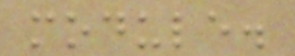module.
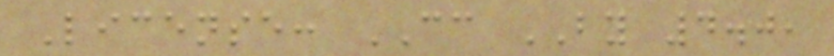License: CC BY 4.0,
